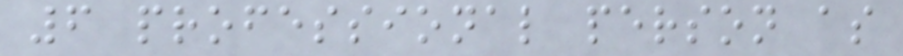6 professional person as
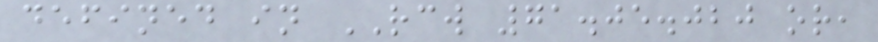defined in RCW 71.05.020 or,
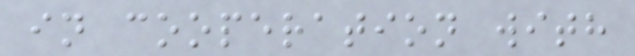in cooperation with
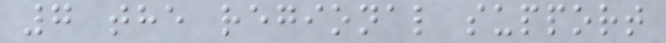7 the regional support
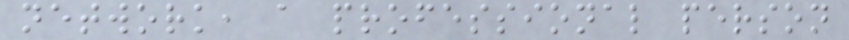network, a professional person
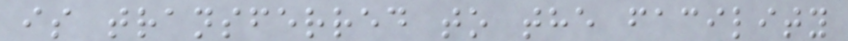is transferred to the facility
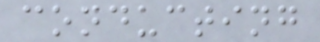conducting
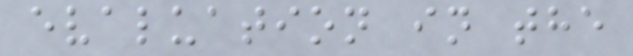evaluation in the
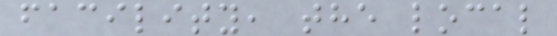facility, the local
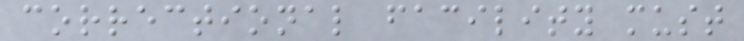correctional facility must
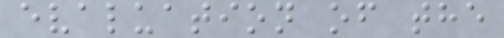evaluation of the
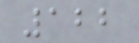122
